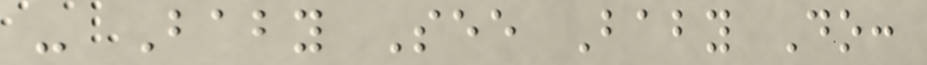- Baby See Baby Do:
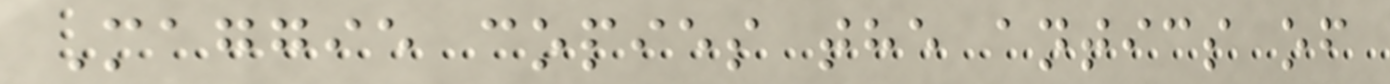Maggie copies the antics of
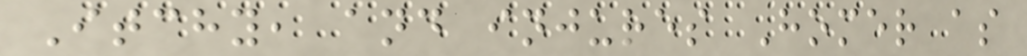Itchy, and injures Homer as
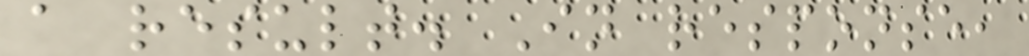a result. In response,
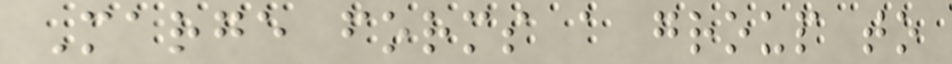Marge forms a group to
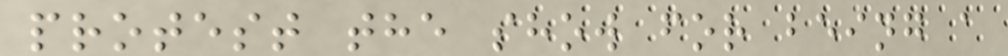protest the show for being a
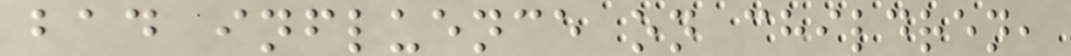bad influence on children,
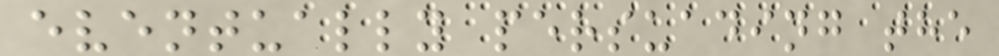eventually persuading the
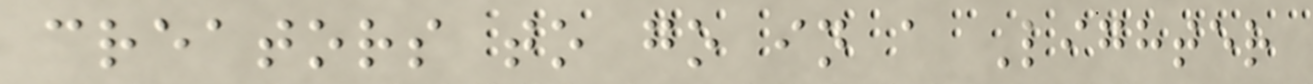creators to go in a Lighter
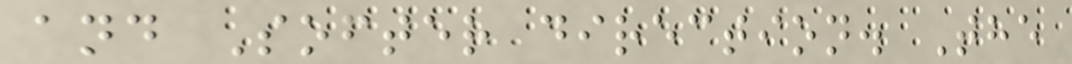and Softer direction. The
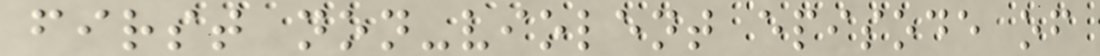first non-violent episode of
